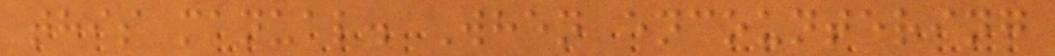this manual. When encountering
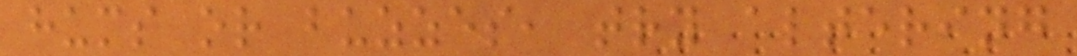hums or buzzes, try altering
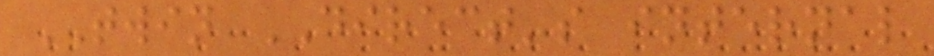TWIN DIRECT's internal
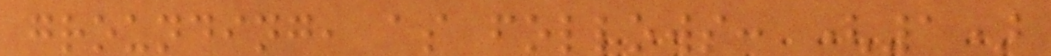grounding, as follows: (1)
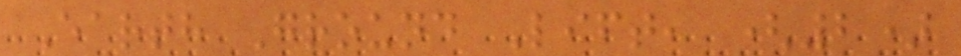Earth Ground Lift, (2)
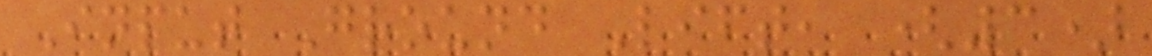Input Ground Lift, (3)
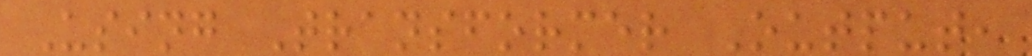Using Transformer Output,
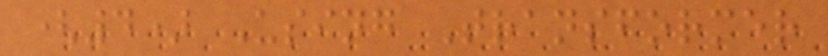(4) Using Transformer
